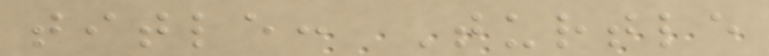title: Turtle
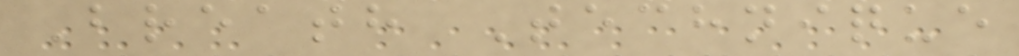Breath Technique
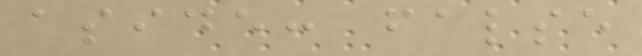aside: false
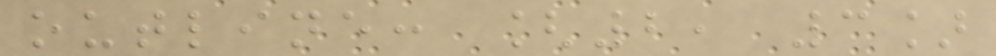outline: [2, 3]
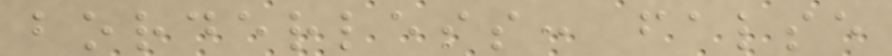borderless: false
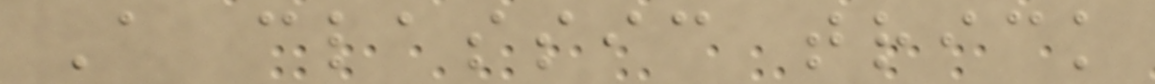A classic trick
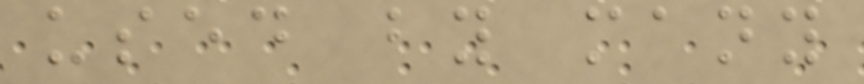used by many
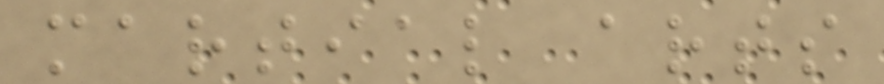martial arts
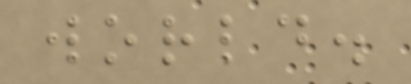world.
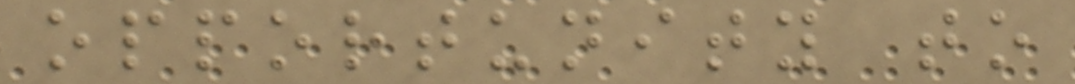opportunity to
